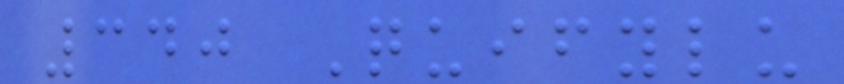340 Quifylu
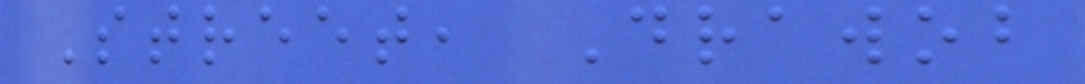Street, Drawob
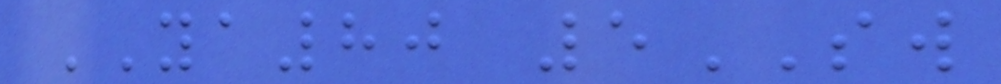YA80 5SW
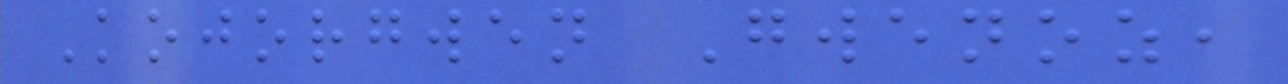Kojorgwen Gwenoz,
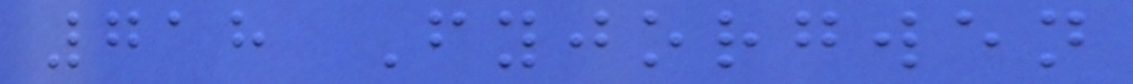718 Fyjorgwen
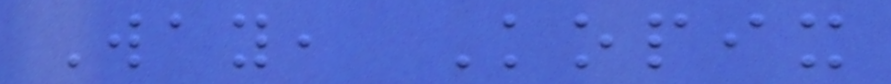Way, Kopix
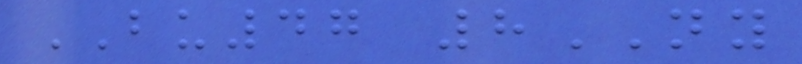BU47 8NY
